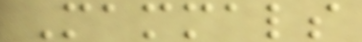Mammals
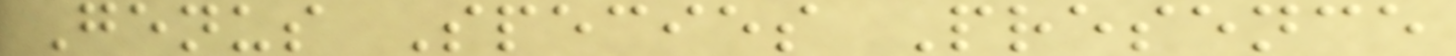Genus Species Presence
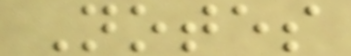Notes
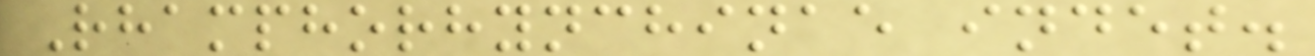Rhamphorhynchinae indet.
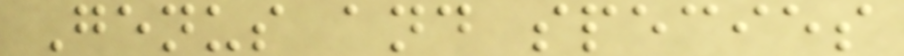Genus and species
